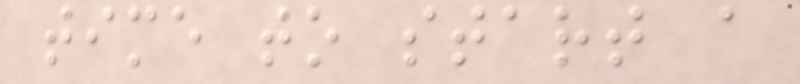time to start a
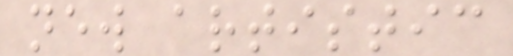new artistic
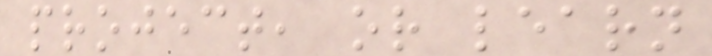project, or learn
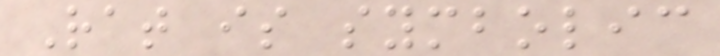Rat is symbolic
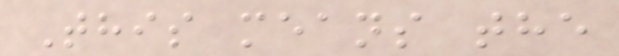This means the
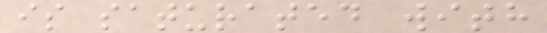is saturated with
